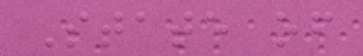State of
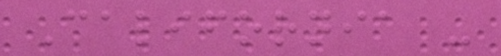California -
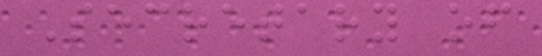Secretary of
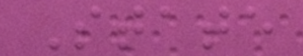State
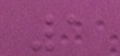1
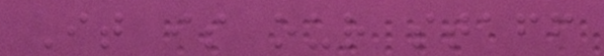It is our staff
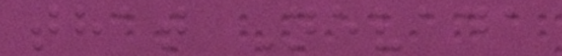that Nevada
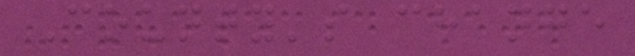County's change
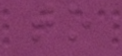to
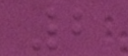2
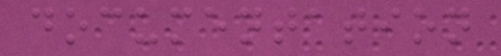documentation
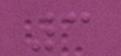3
